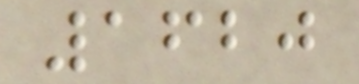1620
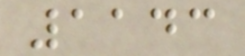1143
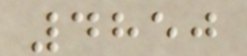4850
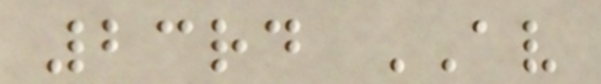23rd AV
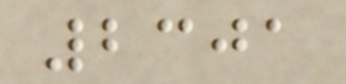2301
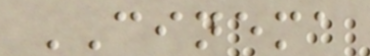CINEMA
